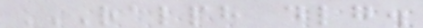RALPH DLG.
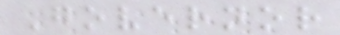Governor
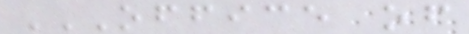OFFICE OF
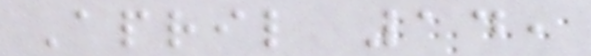April 14,
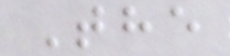The
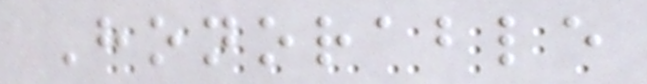Honorable
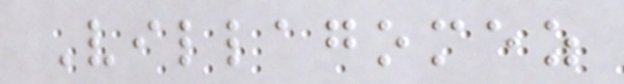Villagomez
